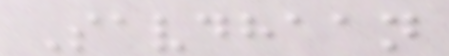Savdhaan
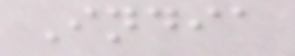India
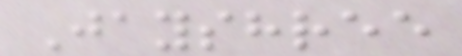Jayshree
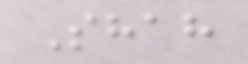Shah
